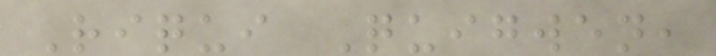Riqui Quigwen,
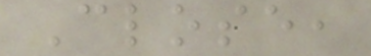Close,
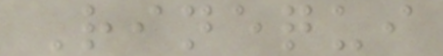Rinequi
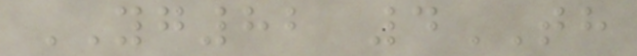YG82 4TH
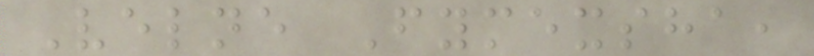Velne Fymexsha,
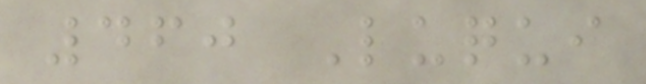460 Luqui
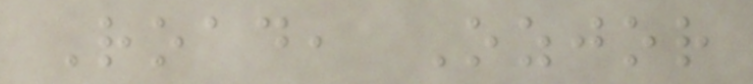Road, Ozjor
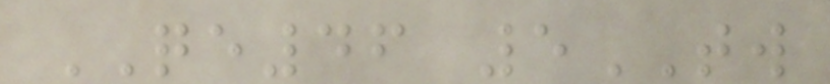QE46 5TW
